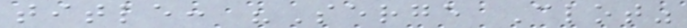title: "Serge Clot"
